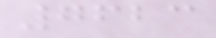7623
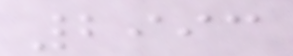2993
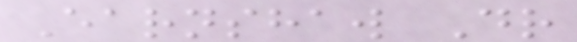Earnshaw Dr
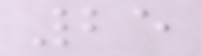25
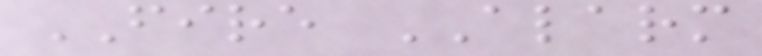FIRE ALARM
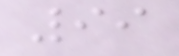99
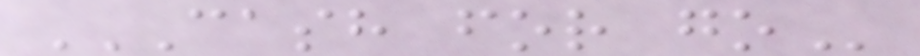CASH FOR GO
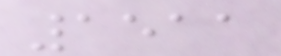1511
